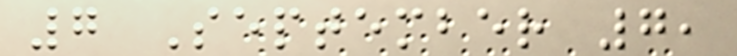7 September 7,
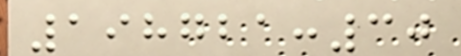198721:30
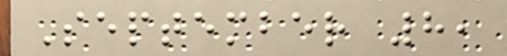September 8,
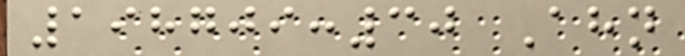198709:30 Ahn
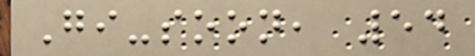Gi-soon, 54
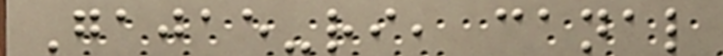Gajae-ri, canal
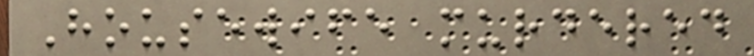Housewife murdered
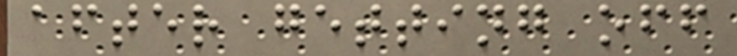after getting off
